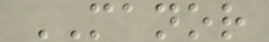MANOR
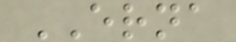ERNA
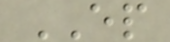EP
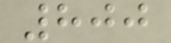800
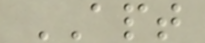APT
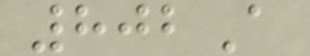802A
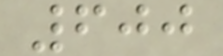600
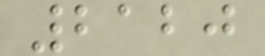2120
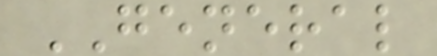GENERAL
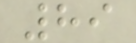89
